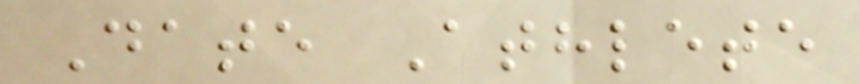Date Athlete
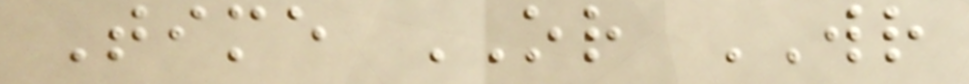Time OR WR
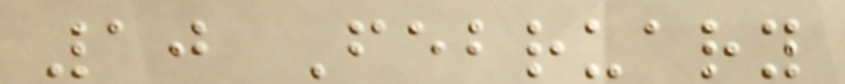10 February
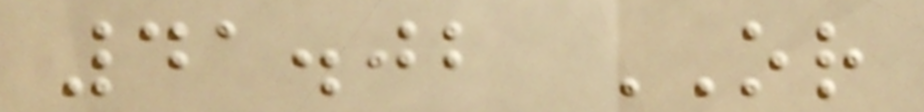41.02 OR
